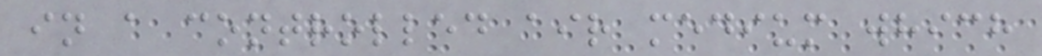in a controlled air medium which
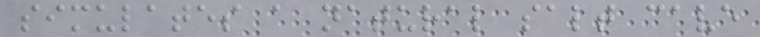simulates a natural salt cave
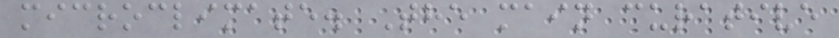microclimate. The main curative
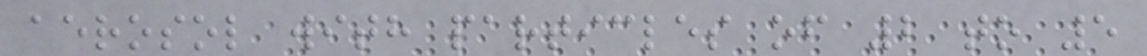aerosol with particles of 2 to 5
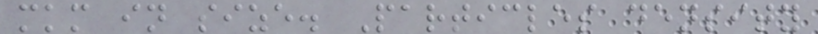mkm in size. Particles density
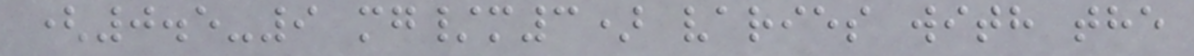(0.5-9 mg/m3) varies with the
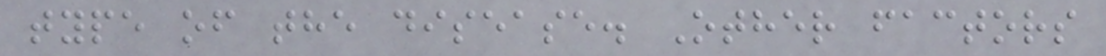type of the disease. Other factors
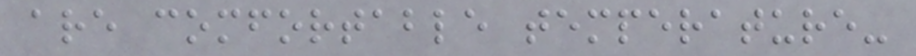are comfortable temperature-
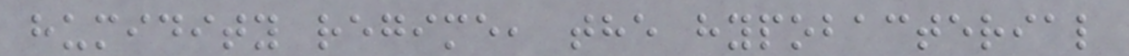humidity regime, the hypobacterial
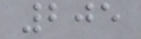205
